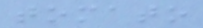tomato
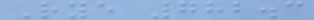Rye 782.3
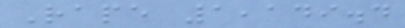Rape 1,149.4
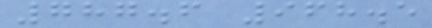787.6 968.5
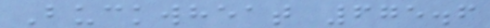Buckwheat 675.6
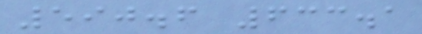590.6 633.1
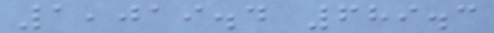1,019.4 689.3
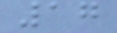17
